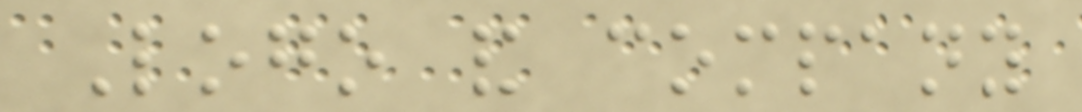Logo and company
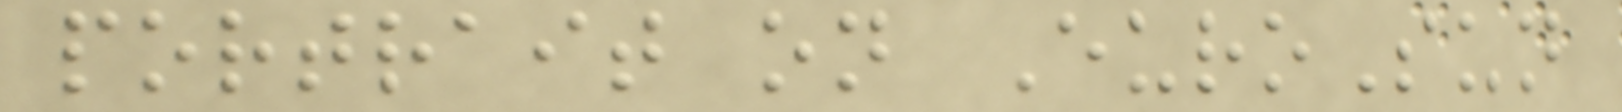portrait on EuroSun
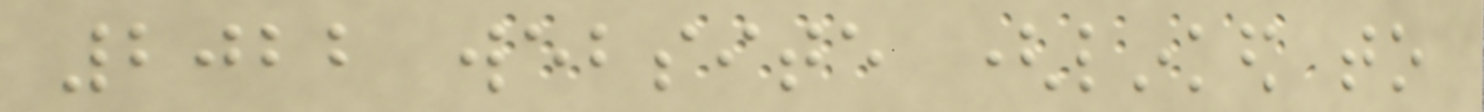2022 website (linked to
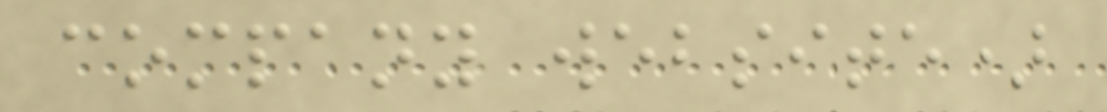company website)
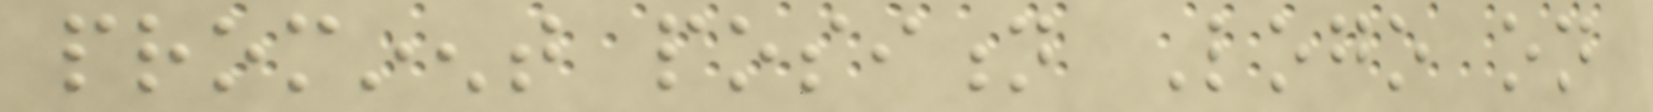prominent position Logo on
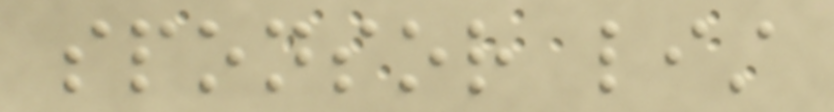sponsor list
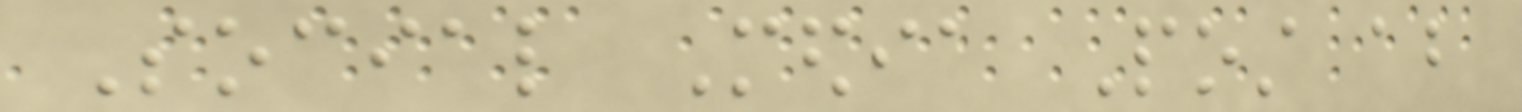Social Media Post about
